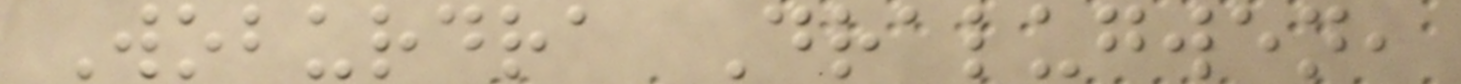Woburdra Dralugwen,
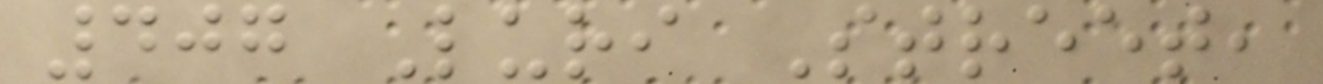407 Luri Street,
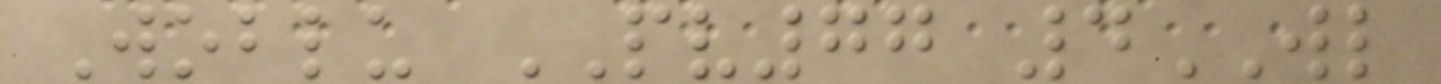Woblu PV77 4WL
